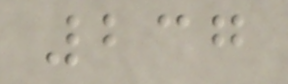237
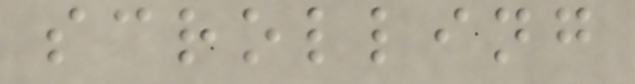scrolling
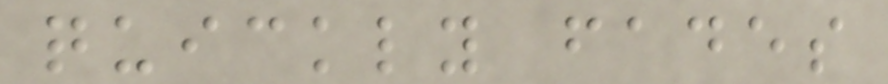quickly fades
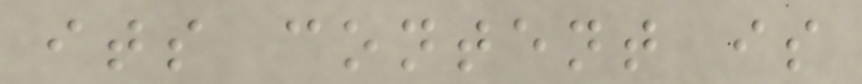its content is
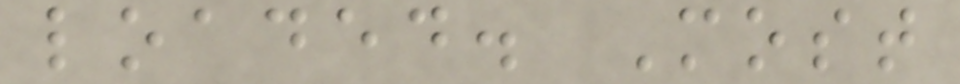loaded. Most
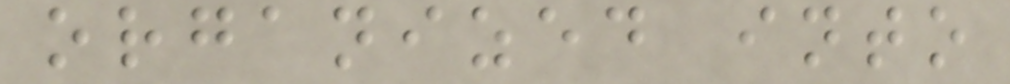organized into
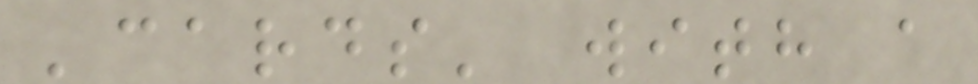'cards' with a
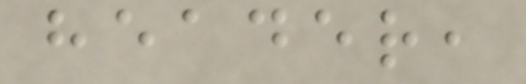header,
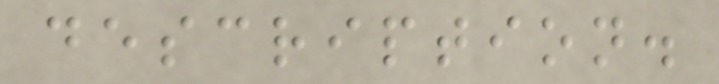description.
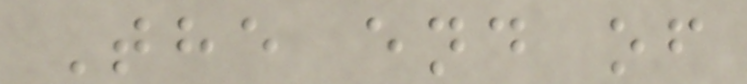The end of
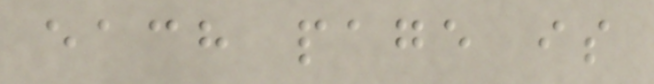each page is
